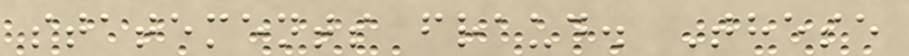statements fraud. These
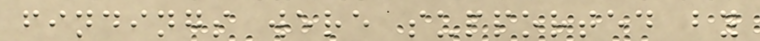findings were supported by
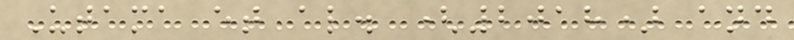Utama et al. (2018) and
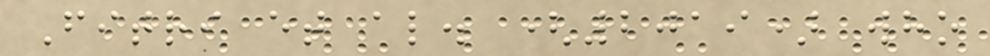Fitri et al. (2019) who
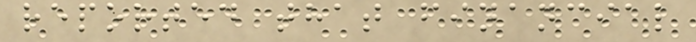reported that financial
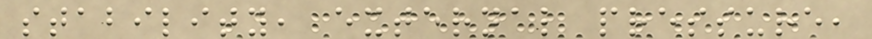stability, external pressure,
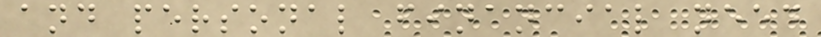and personal financial need
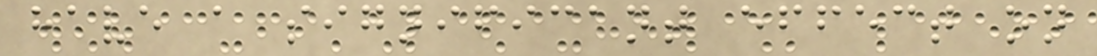have a significant effect on
